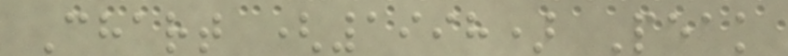Chart (1998) Peak
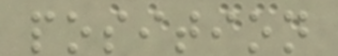position
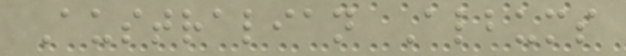Australian Albums
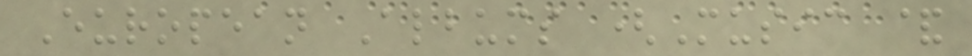European Albums (Music &
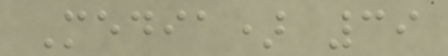Media) 39
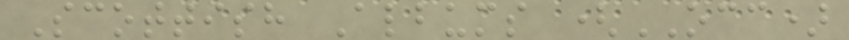Scottish Albums (OCC)
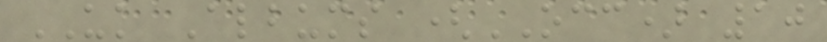UK Albums (OCC) 10
